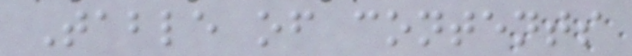Table of contents
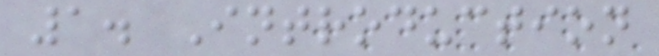1. Introduction
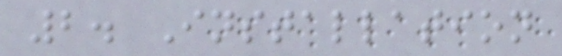2. Installation
